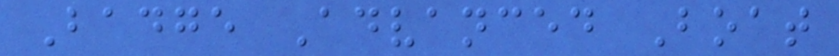Badge Advanced Boat
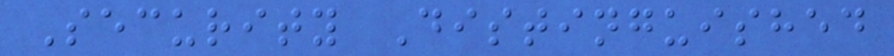Security Distinguished
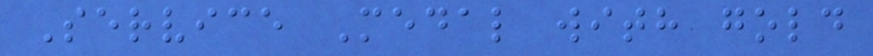Service Medal with gold
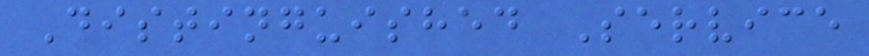Distinguished Service
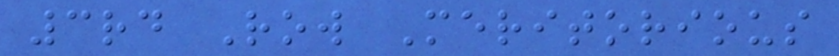3rd Row Meritorious
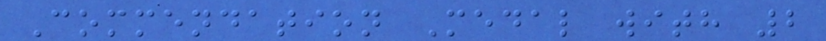Commendation Medal with 2
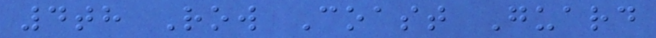4th Row Coast Guard
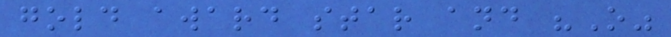gold award star and "O"
